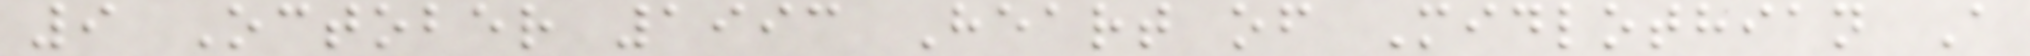9 October 1993 Heart of Midlothian A
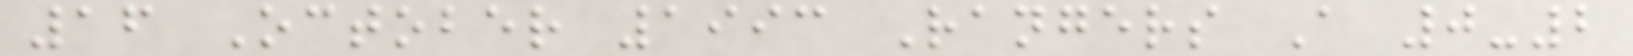16 October 1993 Rangers A 0-2
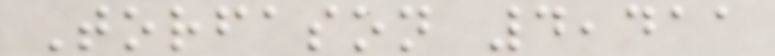Torfason 4,411
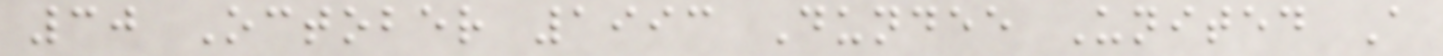30 October 1993 Dundee United A
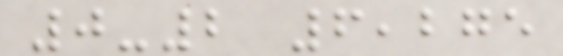0-2 6,275
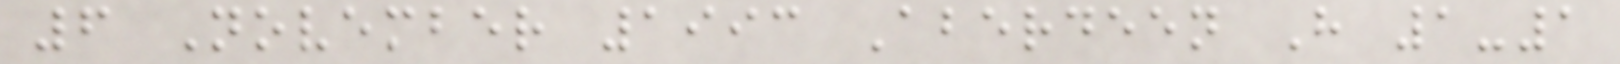6 November 1993 Aberdeen H 1-1
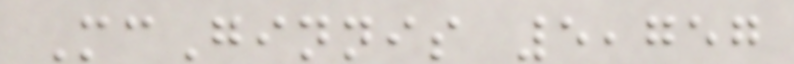McGinnis 5,757
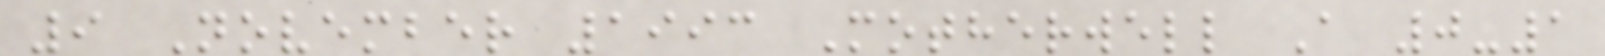9 November 1993 Motherwell A 0-1
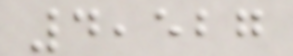4,527
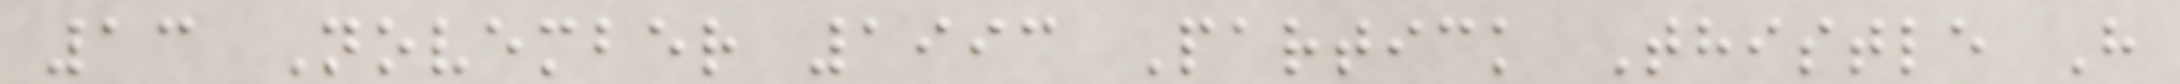13 November 1993 Partick Thistle H
